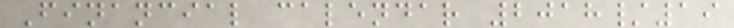Financial calendar 2018/19
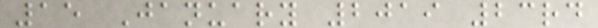15 January 2019 23rd
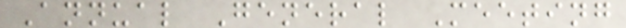Annual General Meeting
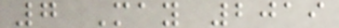7 May 2019
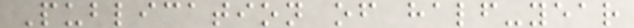Publication of half-year
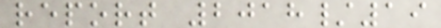report 2018/19
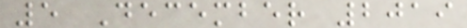5 December 2019
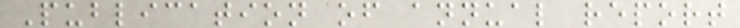Publication of annual report
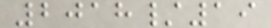2018/19
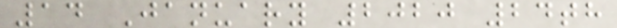14 January 2020 24th
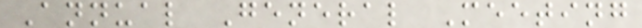Annual General Meeting
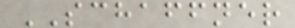SCHAFFNER
